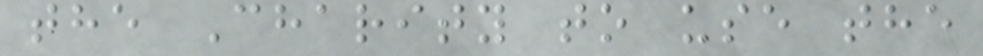the Charity to use the
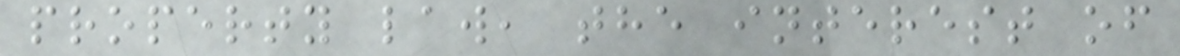property law, the interest of
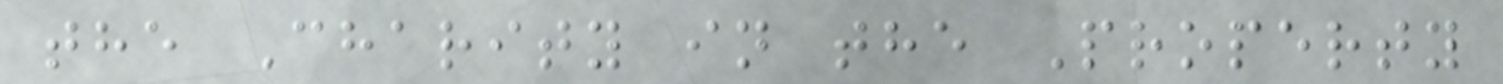the Charity in the Property
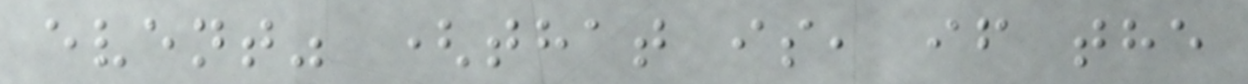event" (that is, if the
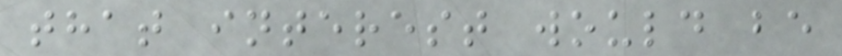that interest would be
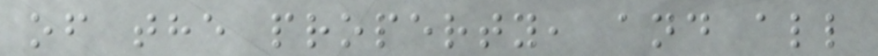of the property, and all
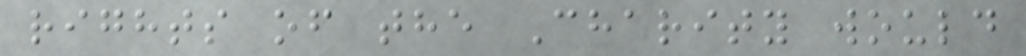rights of the Charity would
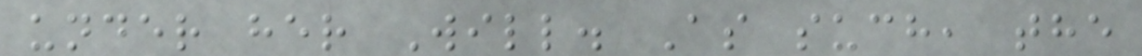under her Will. As such, the
